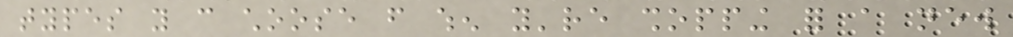types you can choose from when you're shopping for a new
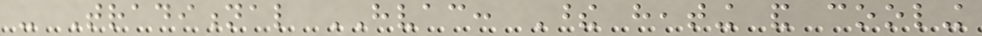- Traditional HVAC: These heating and cooling
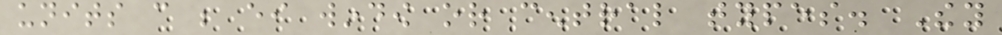units can be either window or central types. They
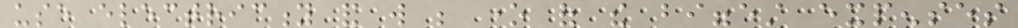use electricity and will be one of the biggest expenses
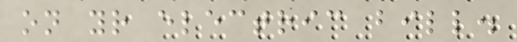on your electric bill.
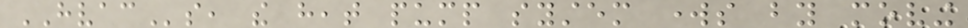HVACs, the heat pump system works by moving
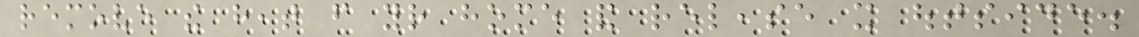remove the heat from your home and release it outside.
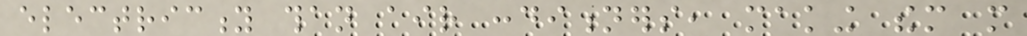electricity than air conditioners, making them more
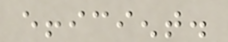efficient.
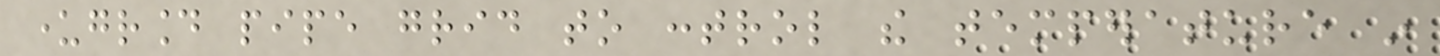underground pipe grid to control the temperature in
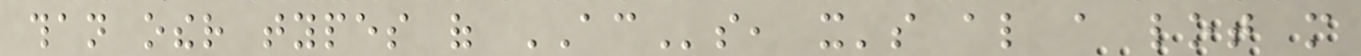than other types of ACs, it's also a lot more
